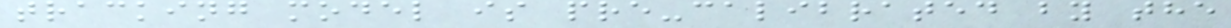tracking model is pre-calibrated by the
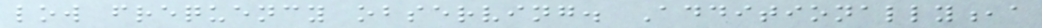low frequency observing. Additionally,a
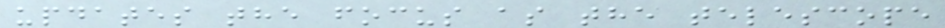updates the focus as the telescope
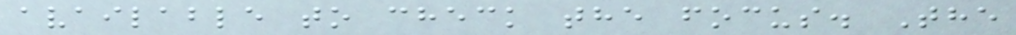available to check the focus. The
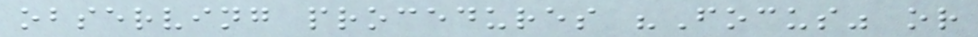observing procedures "Focus" or
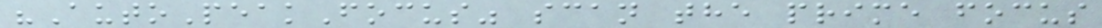"AutoPeakFocus" scan the prime focus
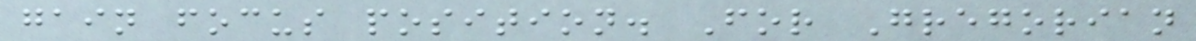gain focus position. For Gregorian
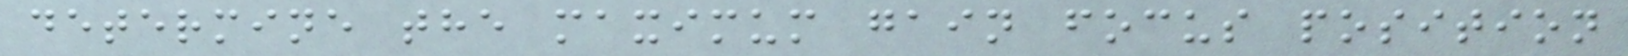determine the maximum gain focus position
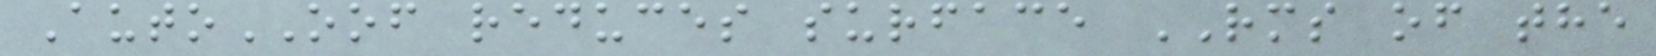AutoOOF reduces surface RMS of the
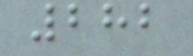282
